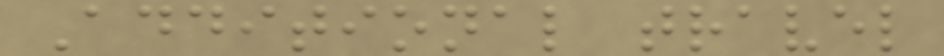Additional travel
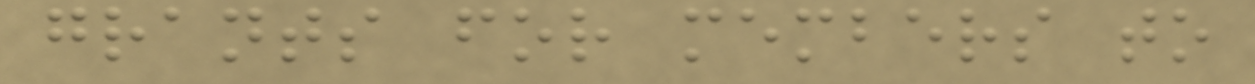grants for members to
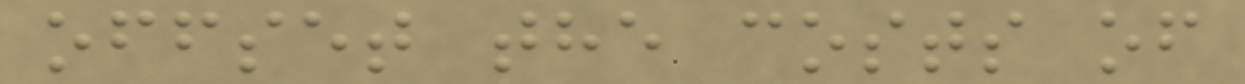offset the costs of
